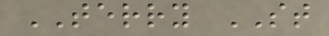TERRY ST
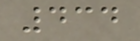434
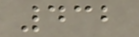432
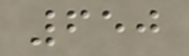650
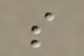s
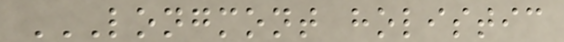LONGMONT HOLISTIC
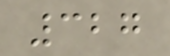327
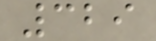329
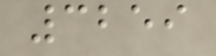3259
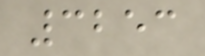3253
